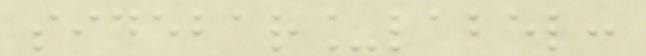sidebar_label:
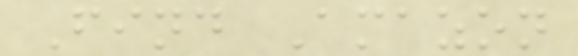Find Amazon
